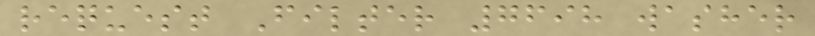request Filter 7698 washer
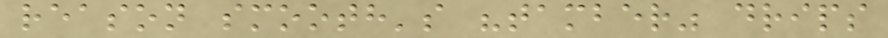reason smooth's "tamber" drips
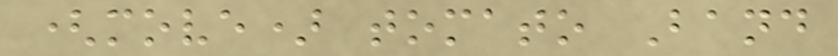(move) tomato Band
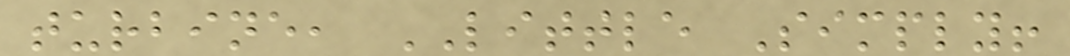turbine, LITTLE Simply!
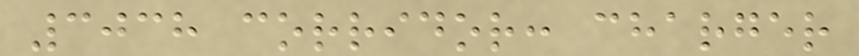3038 corridor: charger
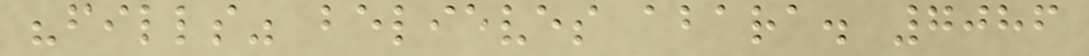"fills" believes abara. 7086
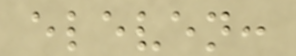eleven:
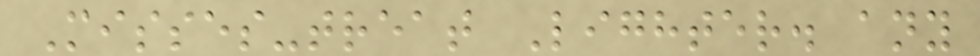Misses-treat Lighter. any
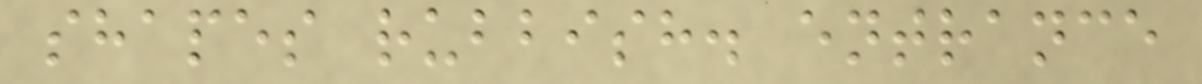shapes rubbish. entrance
